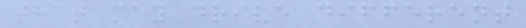that may drive different
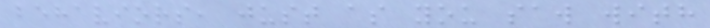behaviors, just as you saw with
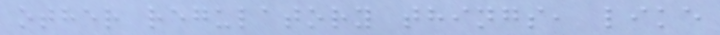other regulatory things, like
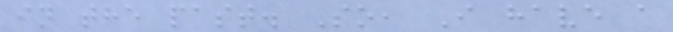in the past. So, I have a
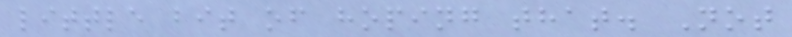little bit of hoping that. Not
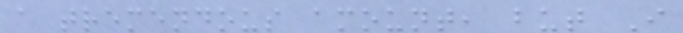a tremendous amount, but I
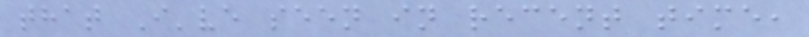that I've seen in recent time,
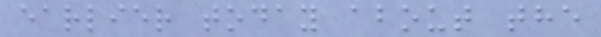earlier today about the
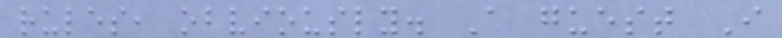rules, obviously. A guest I
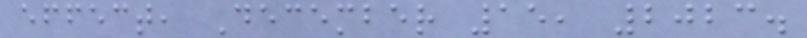effect, December 15, 2023.
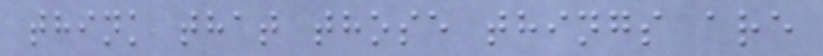think that those things are
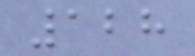128
